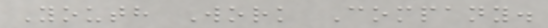Youth Work Company.
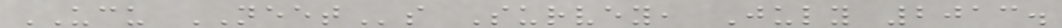UCU NEETs Survey, July 2013.
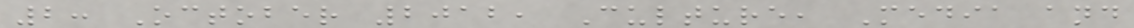2: October 2012, Culture, Media and
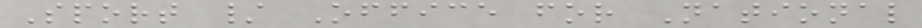Sport / Office for National
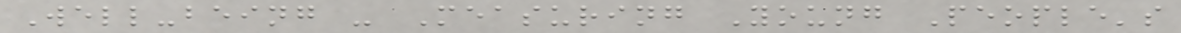Well-being - Measuring Young People's
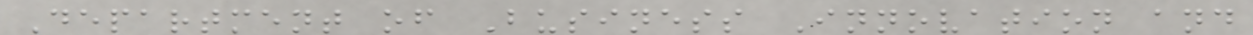Department of Business Innovation and
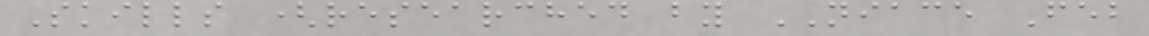Skills (researched by NIACE Feb
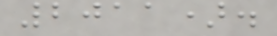2011).
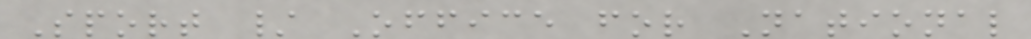Sport / Office for National
